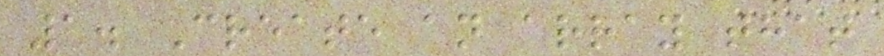1. Create an array that
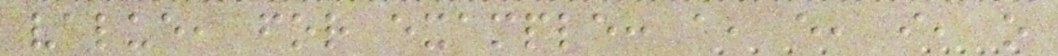value, for example: a, e, i, o
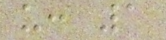u: 1
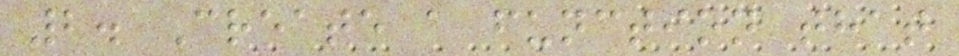2. Create a function that
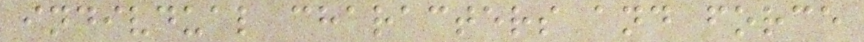indivdual characters and force
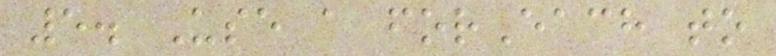5. Use a forEach to
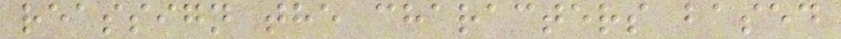reassign the characters based
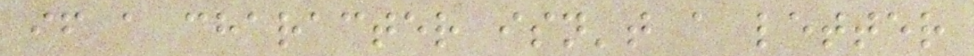if a character isn't a letter
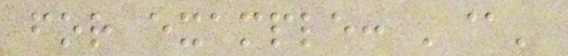for example: '@'
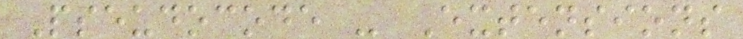Pseudocode - Extensions
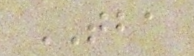TBA
